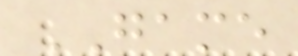GAME
